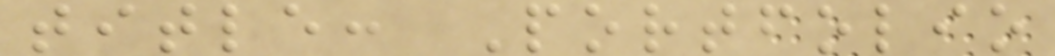title: Portfolio
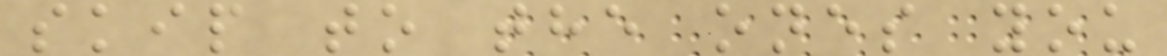skip to the ones you
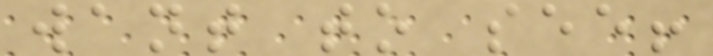want to see!
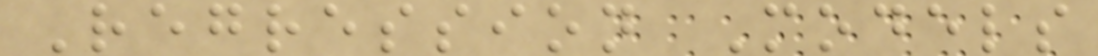Regression Models
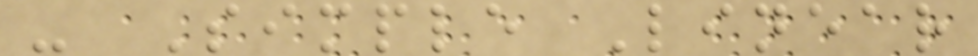- Simple Linear
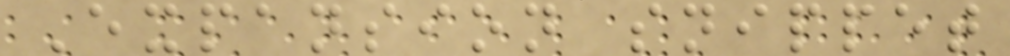Expansion snippet
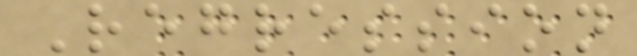Regression
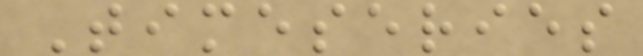Timeseries
